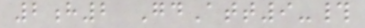2h2 GdAtt9-#
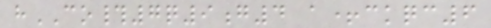hCO#7q9g4 a+ckqc6
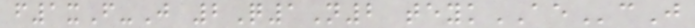f1xF-J 2Q1N2 teykAEcJ
